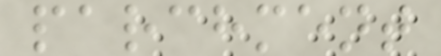parchment
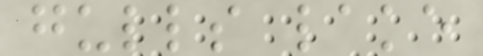gulls lake
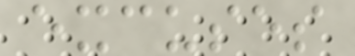excuses
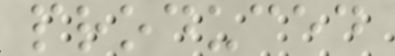produced
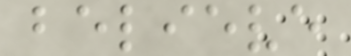believe
